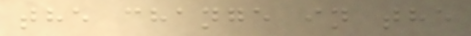the change in the
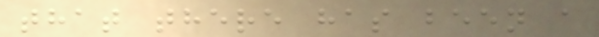that there has been a
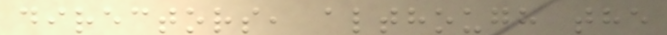directors, although the
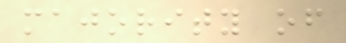majority of
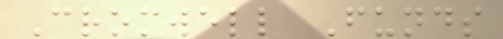Cromwell Funds
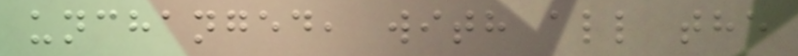unchanged, with all the
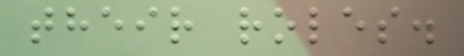their roles.
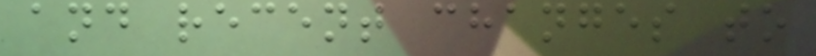and recent changes to
